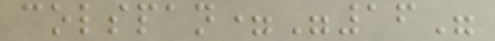colspan="16"
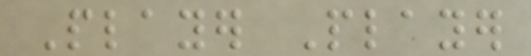Player Player
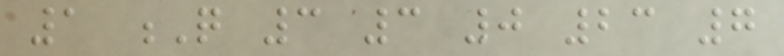1 Q 3 3 0 23 7
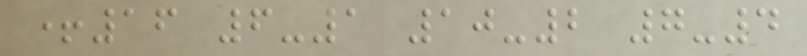+16 6-1 10-2 7-4
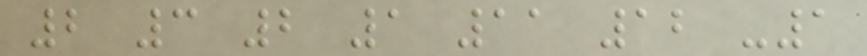2 3 2 1 11 12 -1
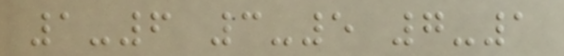1-6 3-5 7-1
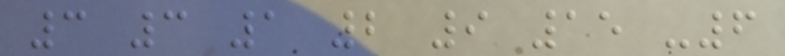3 3 1 2 9 15 -6
